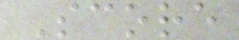Score
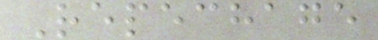Repechage
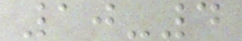10-4
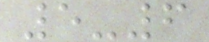5-6
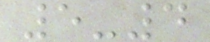5-4
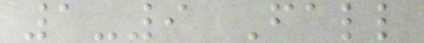1-9 Fall
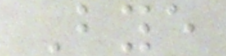Bye
